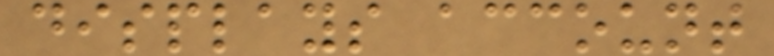displays account
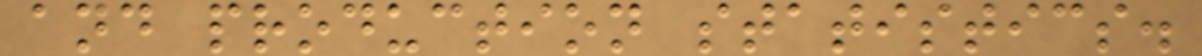and production statistics.
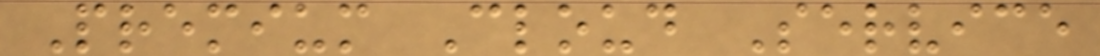Premium Cloud Service
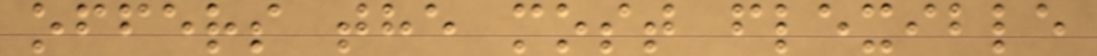offers the most flexible
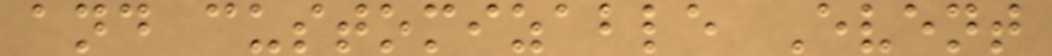and customizable Event
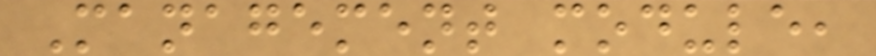Management module,
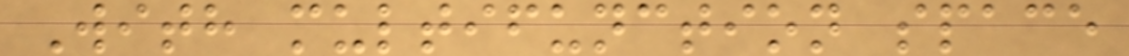With multifunction space
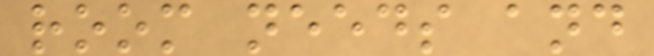room needs and
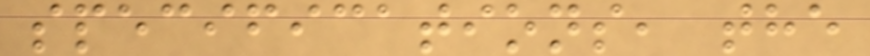specifications, the
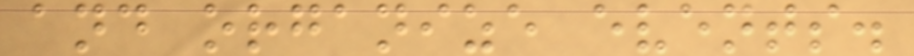and organize events.
